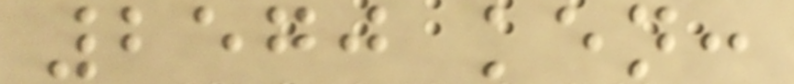2570 ken:
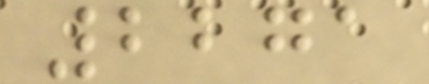2271
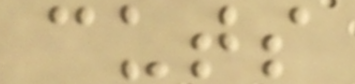cuts
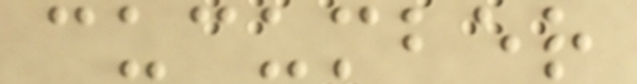cucumber
